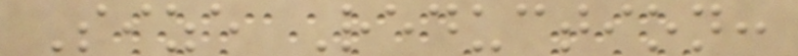Size Reduction:
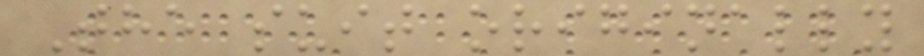The suit originally
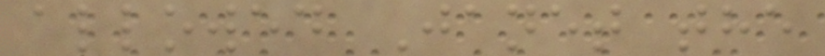allowed Janet the
